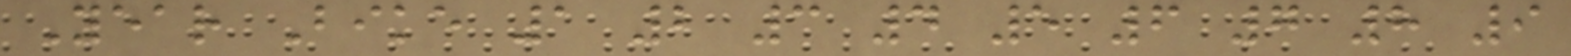Year Bike 1 2 3 4 5 6 7 8 9
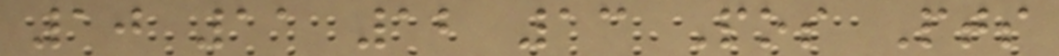10 11 12 13 Pos Pts
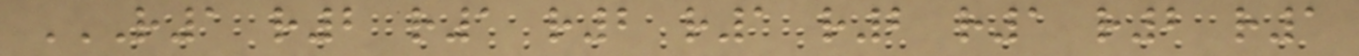R1 R2 R1 R2 R1 R2 R1 R2 R1
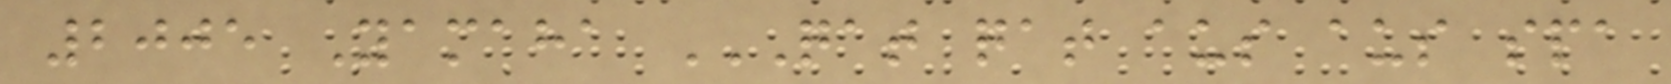2005 Yamaha QAT QAT AUS AUS SPA
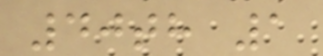40th 1
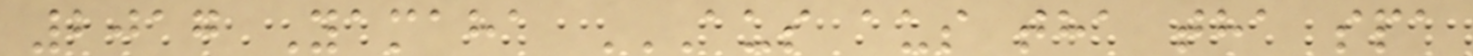2017 Yamaha AUS AUS THA THA SPA
